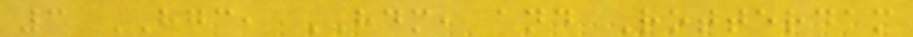3 HGC, HDM, and Rotterdam
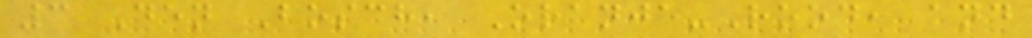3 Den Bosch, Oranje-Rood, and
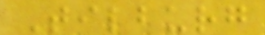Tilburg
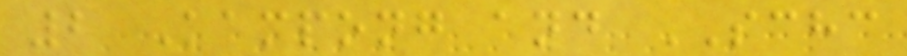2 Kampong and SCHC
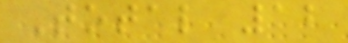Total 12
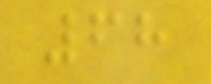68
